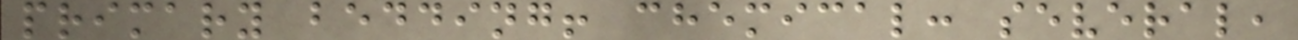primary bedding! chemical: several,
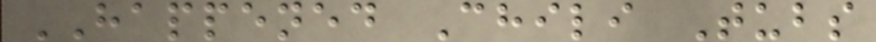HAPPENED Chili Tubs
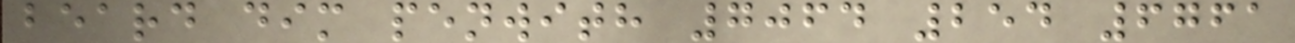beard dim penwith 7064 254 6761
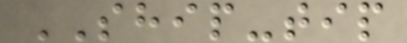SHIP-tip
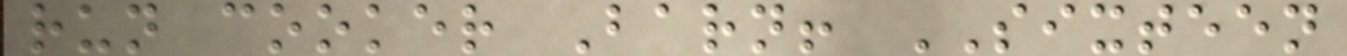run cooker Barn! SIXTEEN
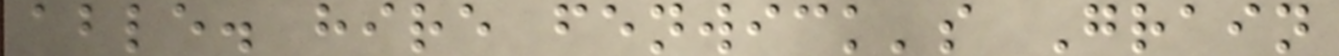able. hire fenwick's Grain
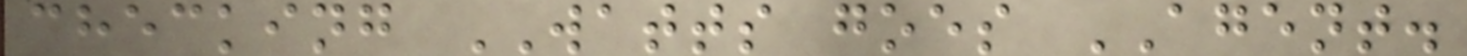checking WATTS goes AGENT.
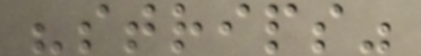"strips"
